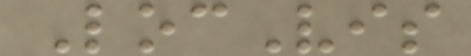LocVis
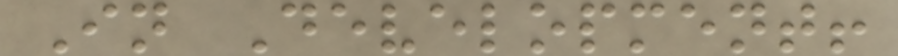In Development!
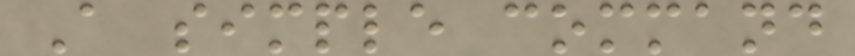A simple command
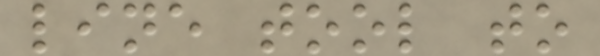line tool to
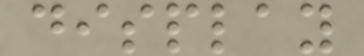display
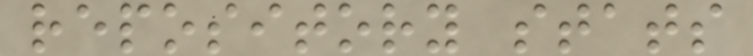repository stats
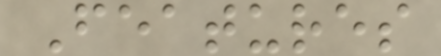Features
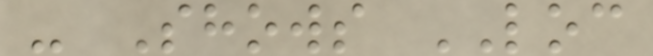- Shows LOC
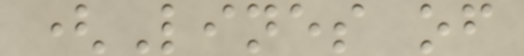(Lines of
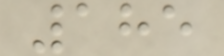185
